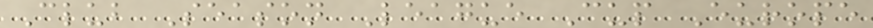Club Season League Cup Europe
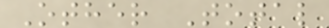Other Total
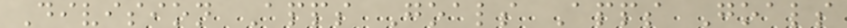Division Apps Goals Apps Goals
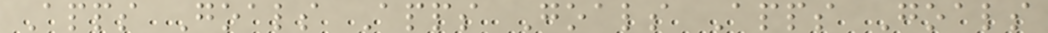Apps Goals Apps Goals Apps Goals
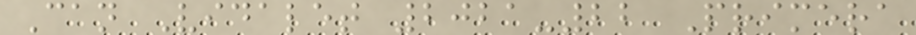Can Vidalet 2021-22 Primera
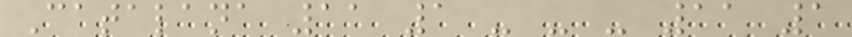Catalana 11 1 - - - 11 1
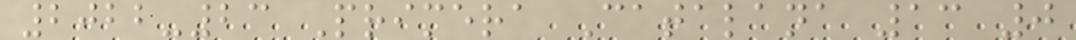2022-23 Primera Catalana 13 0
